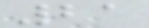21
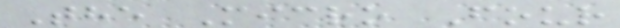The Micro Four
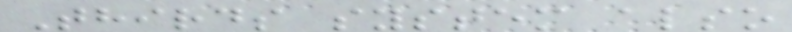Thirds system also
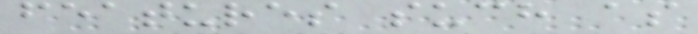features such as
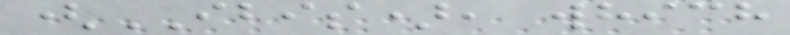(IBIS), which
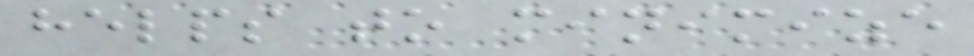helps to minimize
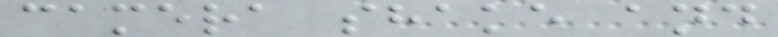camera shake and
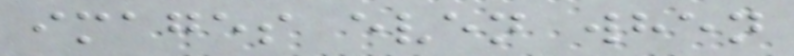images even when
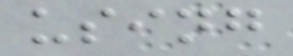using
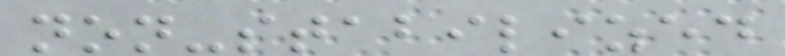non-stabilized
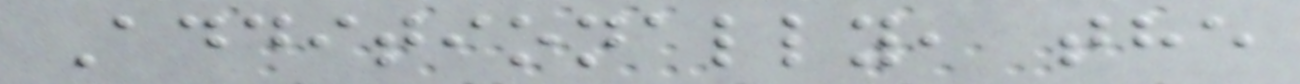Additionally, the
